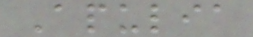Apulia
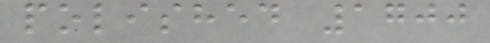polished 1700
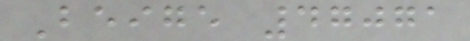Beige 47071
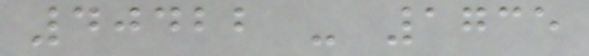40422 - 1735
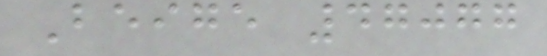Beige 47077
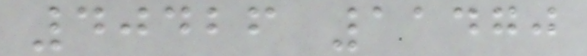40426 11470
